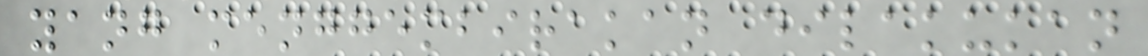yang menggembirakan dilakukan
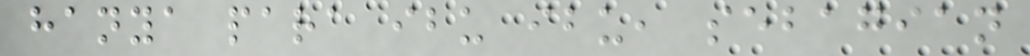hanya para ibu ibu, sebagian
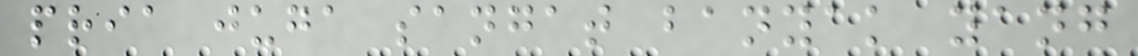pria juga sangat banyak yang
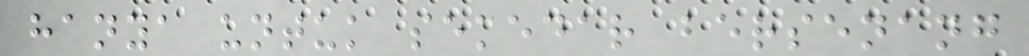hanya untuk sekedar bersenang
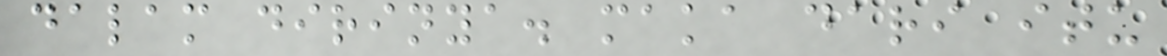dalam dirinya. maka dari itu
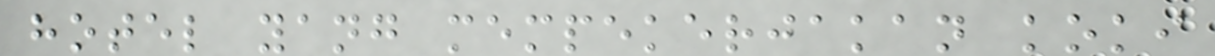hotel yang mempekerjakan koki
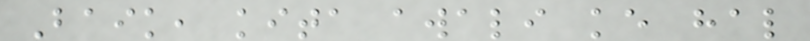Baik, kita awali ke hal
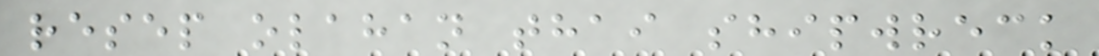resep olahan thai shipwreck
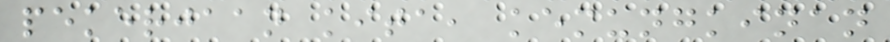pekerjaan kita, kemungkinan
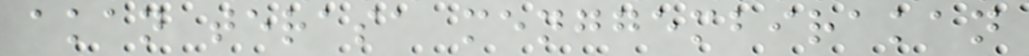akan terasa menggembirakan
